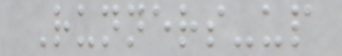Runners-up
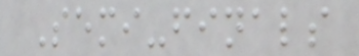Semi-finals
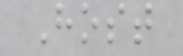Host
